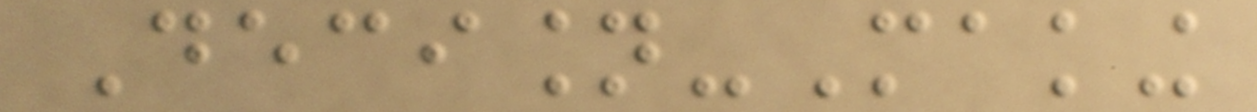Decision-Making
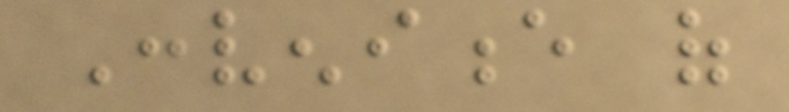Convenience of
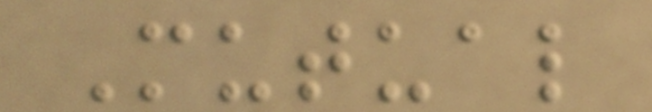Mutual
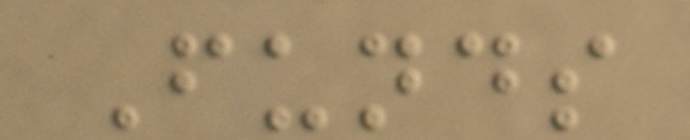Funds
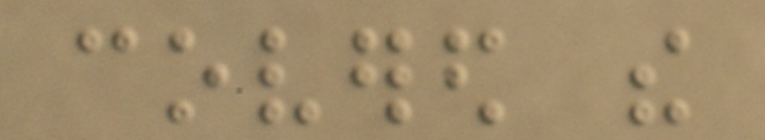covered the
